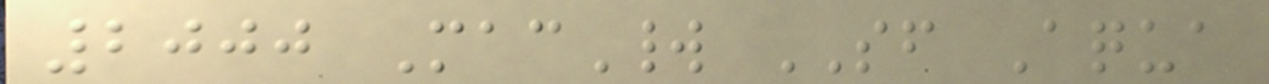2000 MacWorld SF Aqua
